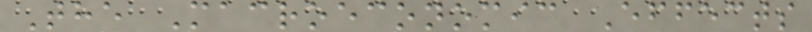The Macroeconomic Effects
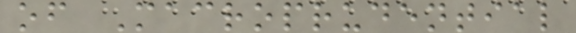of Macroprudential
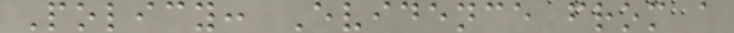Policy: Evidence from a
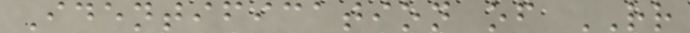Identification of RR
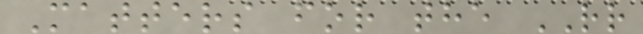Matters for the RR
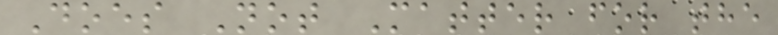Does Not Matter for the
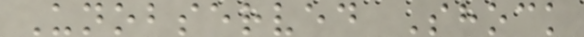Unobserved Shock
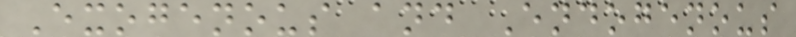Exogenous and Endogenous
